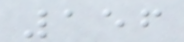156
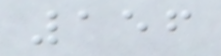156
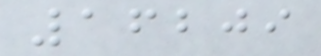16209
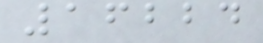16224
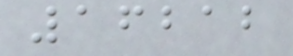16212
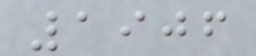1906
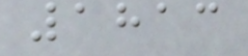1813
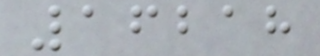16218
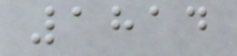1814
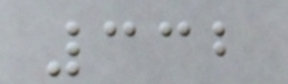332
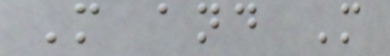M and M
